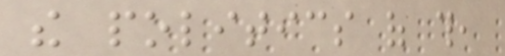the politics of this,
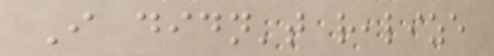I didn't realize
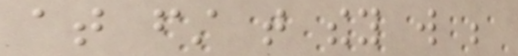at first that they will be
